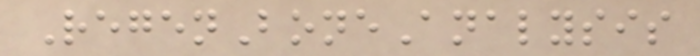RegenBoneAnalysis
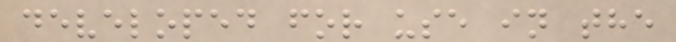developed for use in the
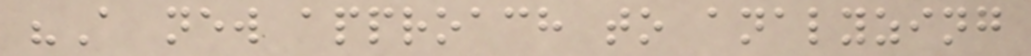"A new approach to analyzing
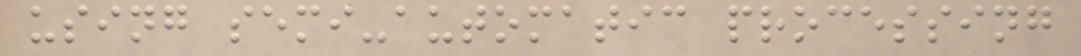using semi-automatic processing
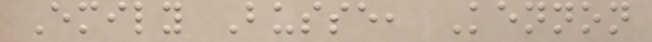Emily Busse, Kennon
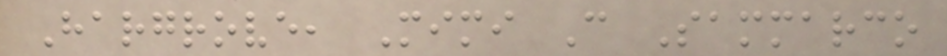Hargrove, Mimi C Sammarco
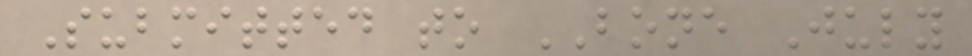Submitted to BONE July
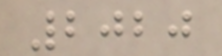2020
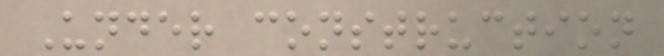Under construction
